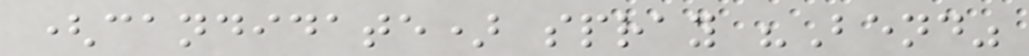(candidate) spray "Bend"
